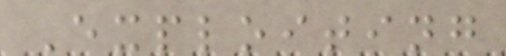Exploiting
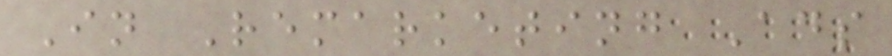In Remarketing Ads
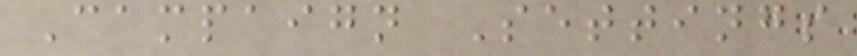Campaign Settings
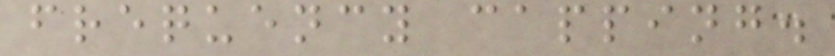frequency capping.
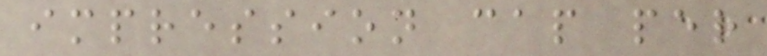impression cap per
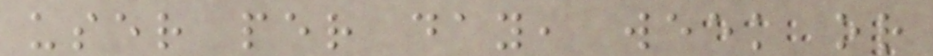user per day, week or
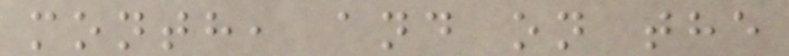month, and on the
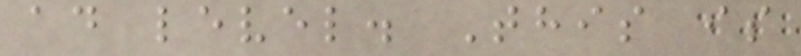ad level. This is
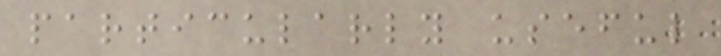particularly useful
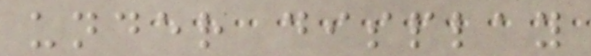under display
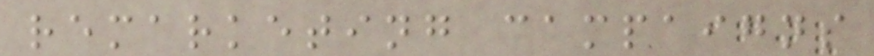remarketing campaigns
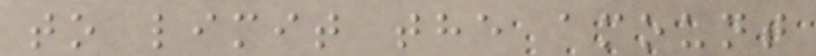to limit the amount
